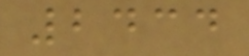2434
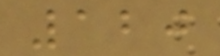120
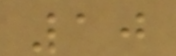10
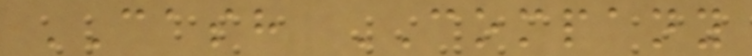CASH COMPANY
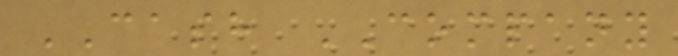CASH COMPANY
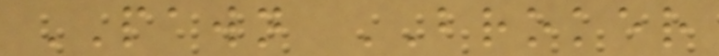PAWN BROKER
